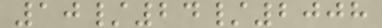10/24/2008
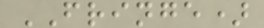FRINGE)
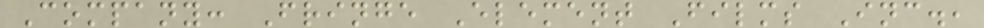Company: Fringe Element Films Inc.,
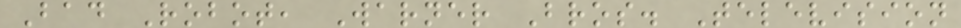Bad Robot, Warner Bros. Television
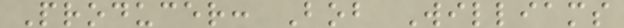Producer: Bob Williams
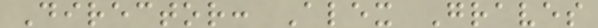Director: Alex Graves
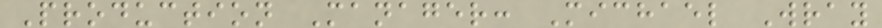Production Manager: Michael Wray
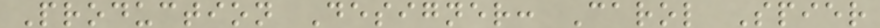Production Designer: Carol Spier
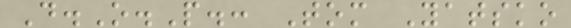D.O.P.: Tom Yatsko
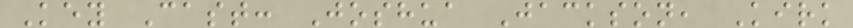Key Cast: Joshua Jackson, Kirk
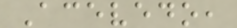Acevedo,
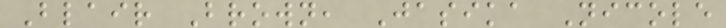Blair Brown, Jasika Nicole
